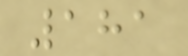181
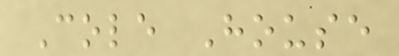Cole House
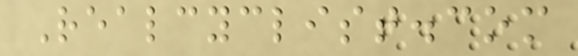Realcyclist.com
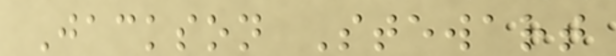Jackson Stewart
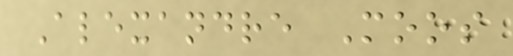Alexandre Moos
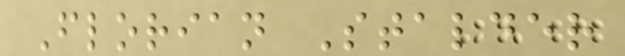Florian Stalder
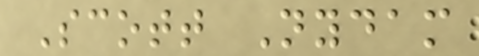Scott Nydam
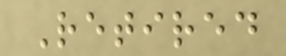Retired
